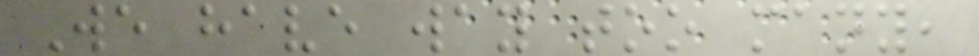We have way too many,
